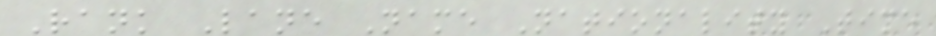Rank Lane Name Nationality Time
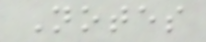Notes
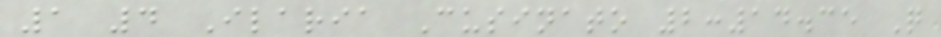1 4 Ilaria Cusinato 2:14.35 Q
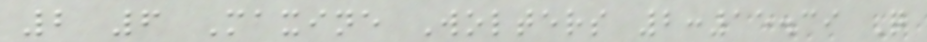2 6 Maxine Wolters 2:15.39 Q
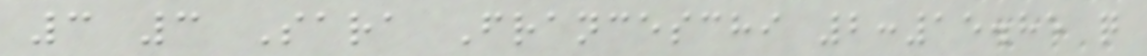3 3 Sara Franceschi 2:15.85 q
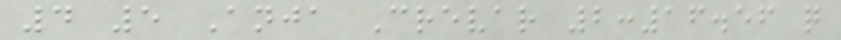4 5 Anja Crevar 2:16.56 q
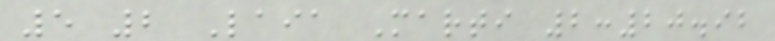5 2 Laia Marti 2:20.92
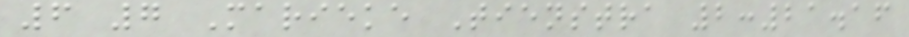6 7 Marieke Tienstra 2:21.16
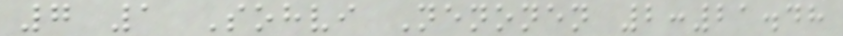7 1 Sohvi Nenonen 2:21.48
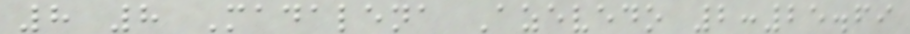8 8 Madalena Azevedo 2:25.69
